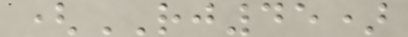(RJ45)
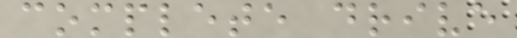complete drive
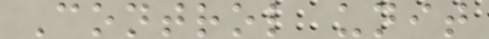Control unit
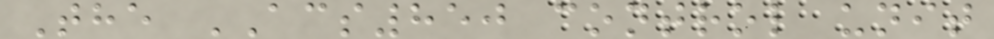The ACS850 control unit
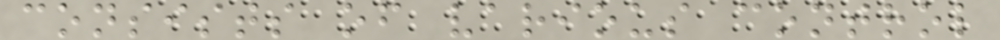consists of various control
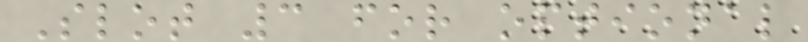Slot 3 for optional
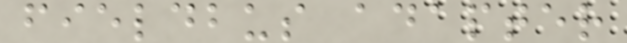fieldbus adapter
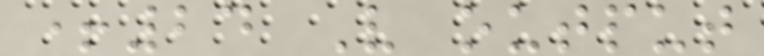+24 V output
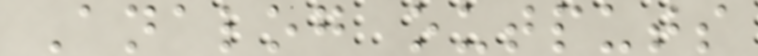Analog outputs
